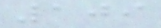109
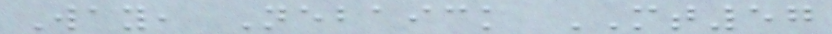Way, Nebaick MT57
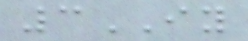3IY
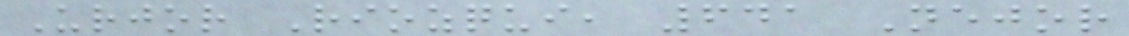Urjor Riozqui, 641 Nejor
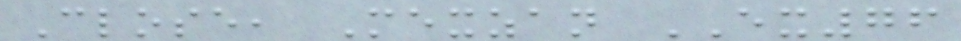Close, Mexzan EX76
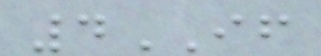4IF
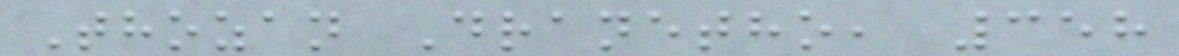Thozan Dranetho, 358
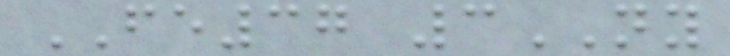FE37 3NY
